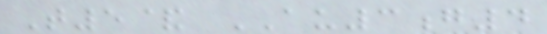T5& AU3g4
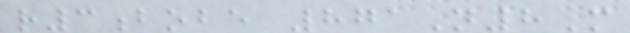r3bobe 871N8M
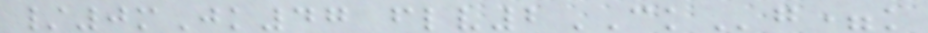/0mJk47 flv2CKg=k
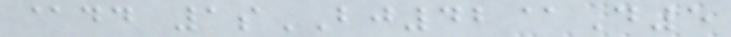@dd 1sBJ42@D5
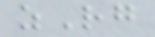zRg
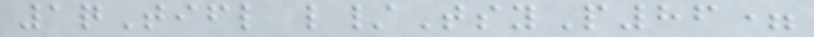1qTifl l/TsyP86=
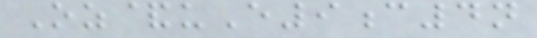Oz&uE9c4n
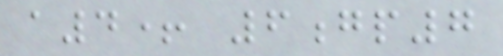a4+ 6gp7
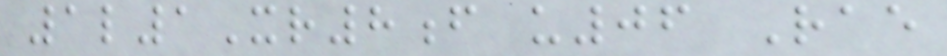1l1Xr8f u06 Rae
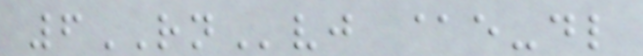6RNvj @e-dl
